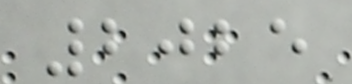2025
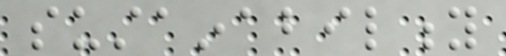sustainability
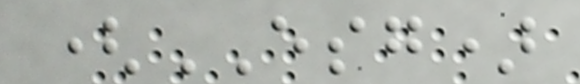(ESG)
